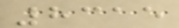8315
